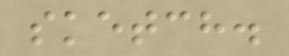sketch.
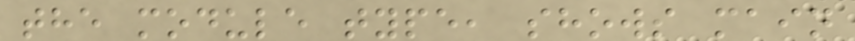the module type, shows main
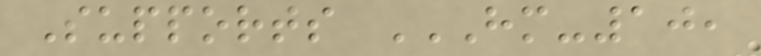Supports HM-10,
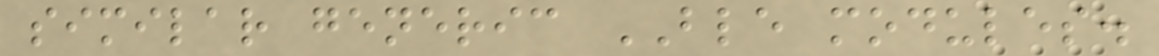similar generic BLE modules.
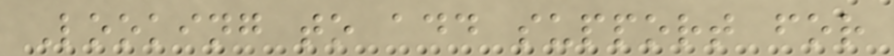Looking to add support for
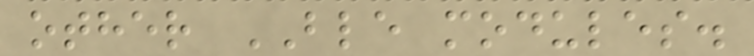other BLE modules.
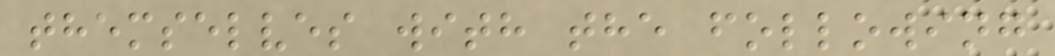themselves with the following
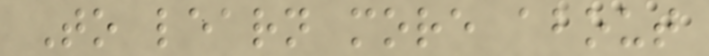To learn more about
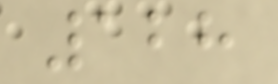128
